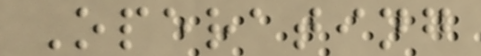Operating
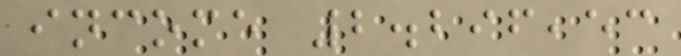income 2.296,53
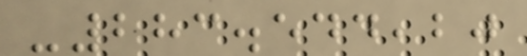-283.544,20
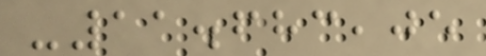-11.683,05
